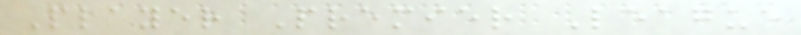Player Premier League
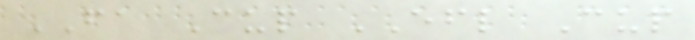FA Cup EFL Cup
